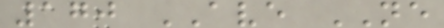170 AVE NE
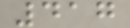417
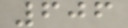606
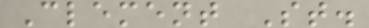Clement St.
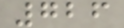726
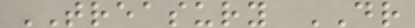TREASURY DR
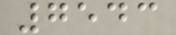7543
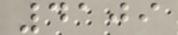4109
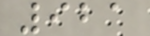921
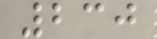230
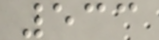533
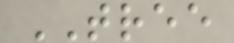TREE
